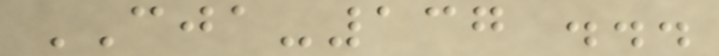CJA-137 ...
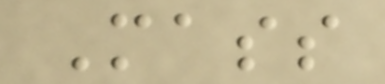Mass
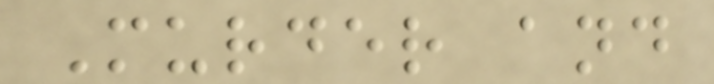Murder and
